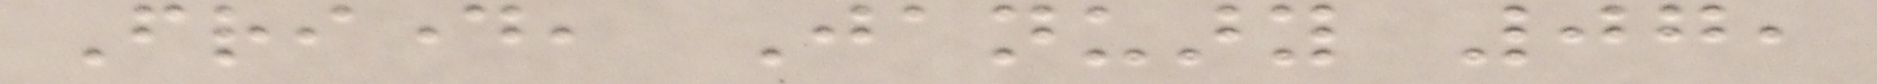Friday, January 07,
